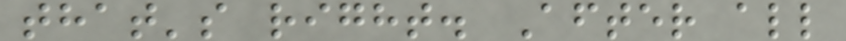that's right. After all
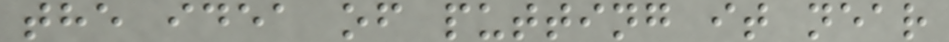the idea of putting it near
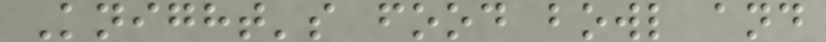Knight's food bowl and
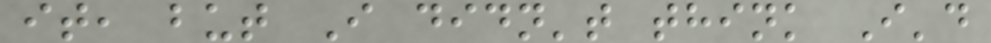it, but I didn't think I'd
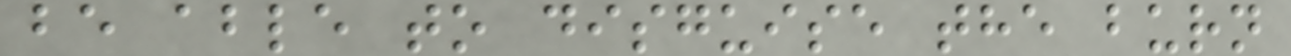be able to disguise the burn
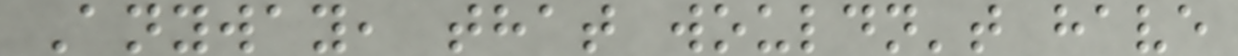Anyway, that wouldn't have
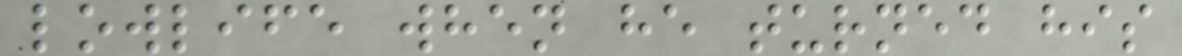lowlife when he turned his
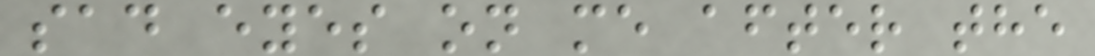sad eyes on me after the
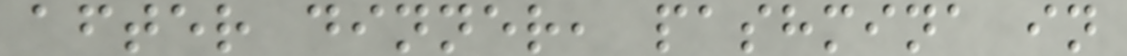after dinner, pashmina in
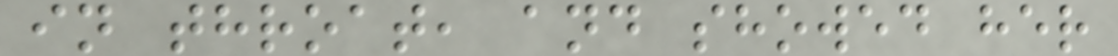in throat, and showed her
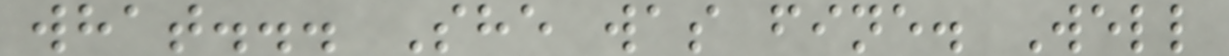what... She was fine. Well
